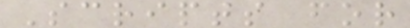Scripts for
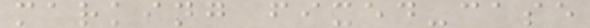marking fixed-case
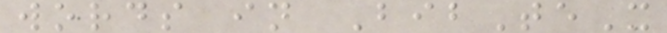words in BibTeX
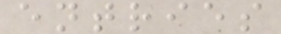entries
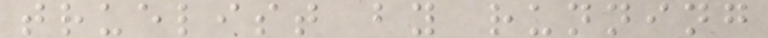truelist by running
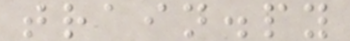train.py
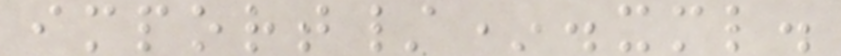import/*.xml.
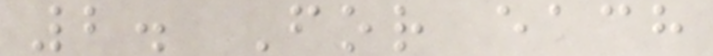2. For each
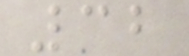32
